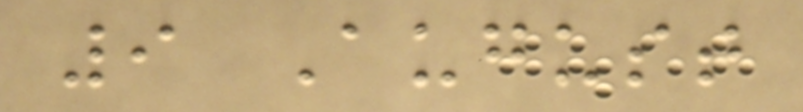9 August
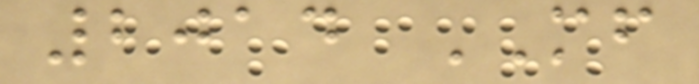2014 MF
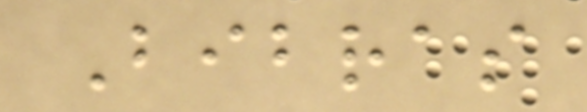Bibras
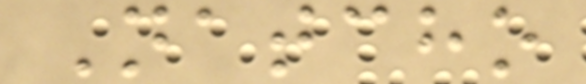Natcho
